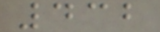432
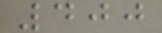400
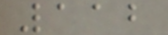112
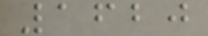1620
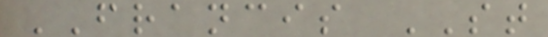FRANCIS ST
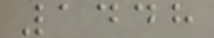1448
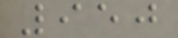950
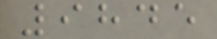9845
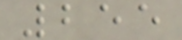255
